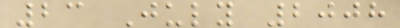23 July 2008
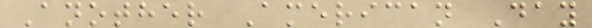Another American Day
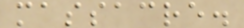massacre.
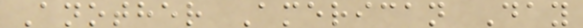Another American Day
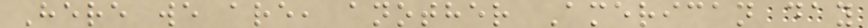Here we are, another American day
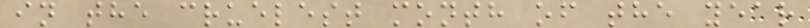in the cruelest month of the year
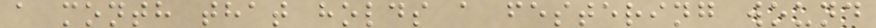a month that holds a festering wound
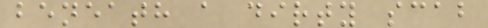beneath a dirty scab
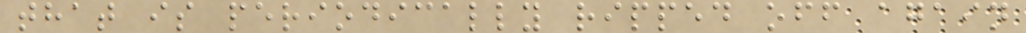that is periodically ripped off again
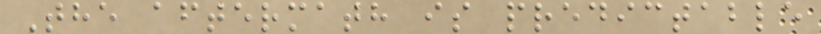The aftermath is predictable
